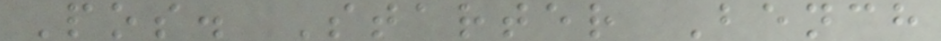Pos. Starter Bench
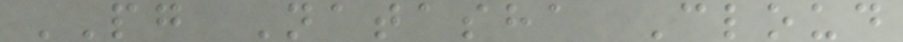PG Natasha Cloud
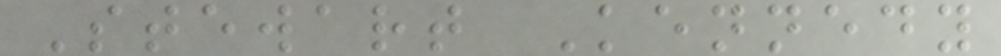Stewart Kennedy
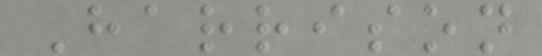Harrison
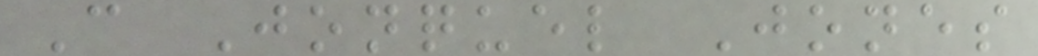C Jonquel Jones
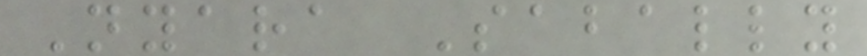Nyara Sabally
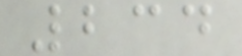234
